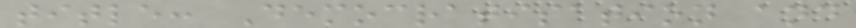title: Democratisation and
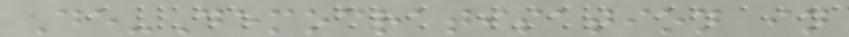De-Democratisation in
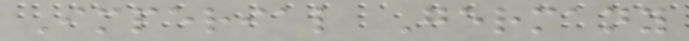Imperial Germany
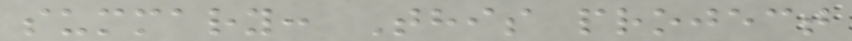summary: This project
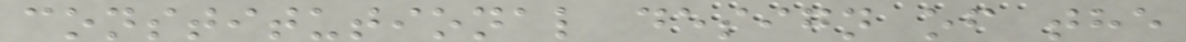constitutional design of the
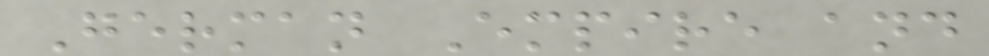German Empire and
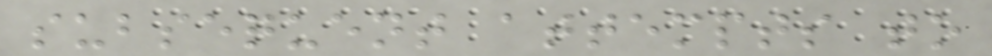subsequent attempts to
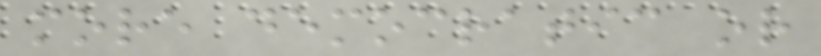more democratic or
